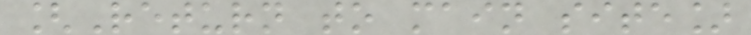[Return to main site]
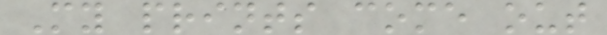My prints come out
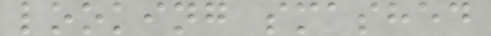looking smashed
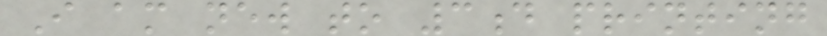I am new to 3d printing
